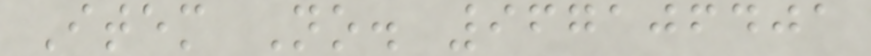Item No. 967106401
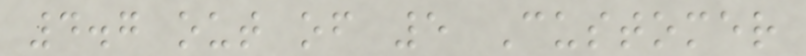4.7 out of 5 Customer
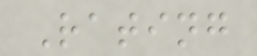Rating
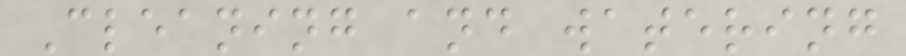Cleaning and watering
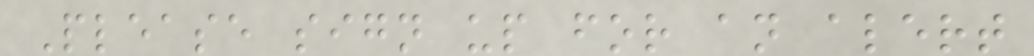Please sign up for an alert
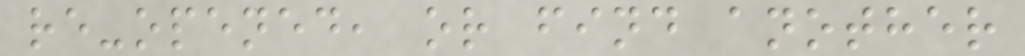re-opened, or find another
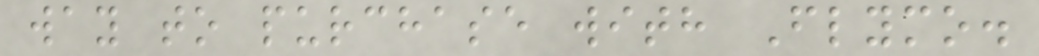way to purchase with Flymo.
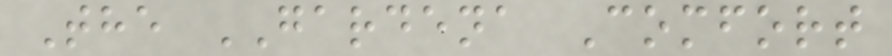The GARDENA Comfort
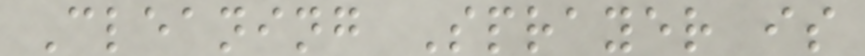Cleaning Sprayer is
